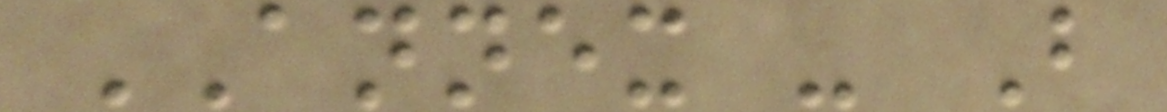ANNEX - B
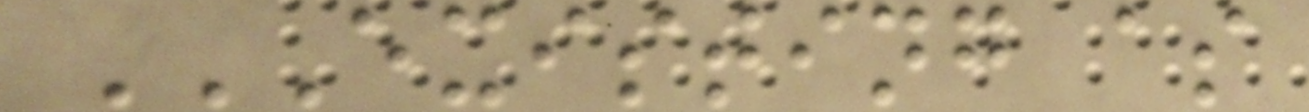EXISTING AS
